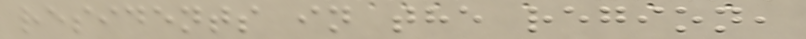residents in the region,
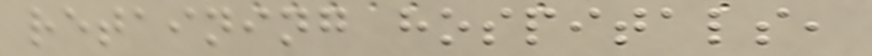retaining hospitals,
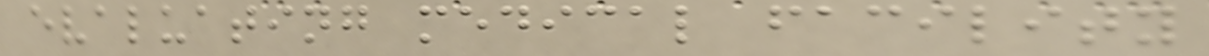evaluating medical facility
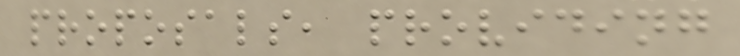proposals, providing
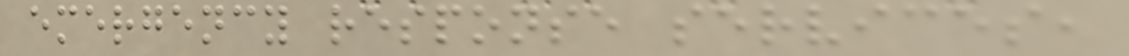emergency response services,
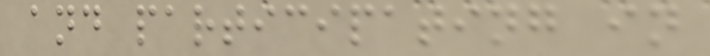and participating in
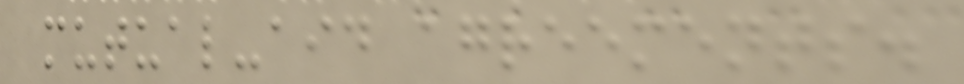mutual-aid agreements.
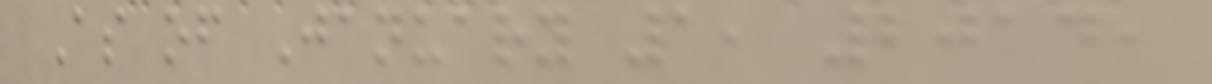As of January 1, 2014,
